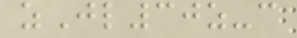zJl30z-c
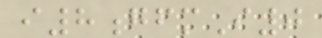i8gfmI0
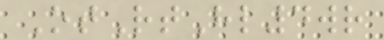OtRtHl4wr
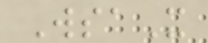WsaX
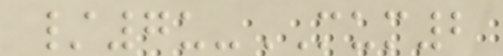/7u-MUM2
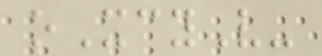oXcyV-
